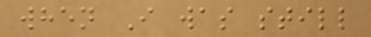when I was still
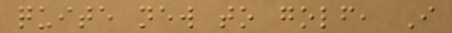quite new to golf, I
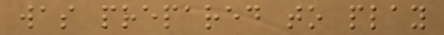was prepared to play
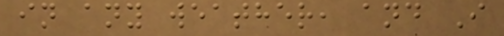in any weather, and I
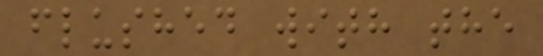flushed with the
